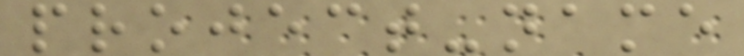project-name
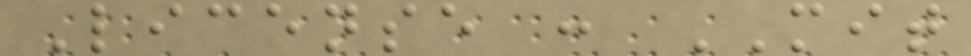License : MIT
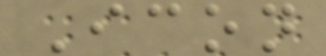Icon
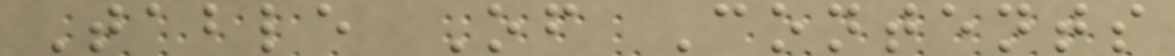Table Of Contents
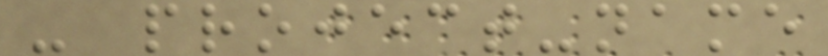- project-name
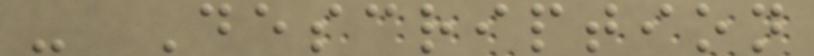- Description
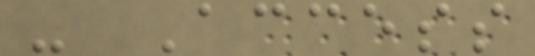- Access
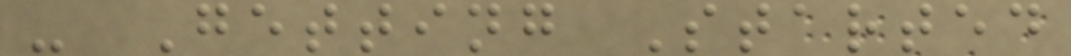- Getting Started
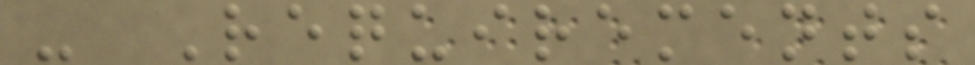- Requirements
